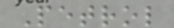Petrol
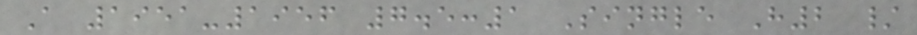A 1951-1956 7.5:1 Single H2 /
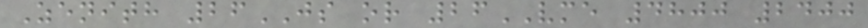Zenith 26JS or 26VME 4800 2400
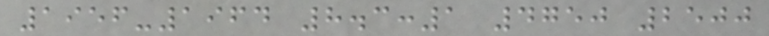1956-1964 8.3:1 4750 2500
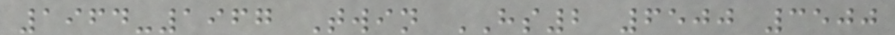1964-1967 Twin HS2 6500 3500
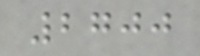2700
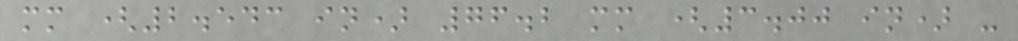mm (2.543 in) 76.2 mm (3.00 in) -
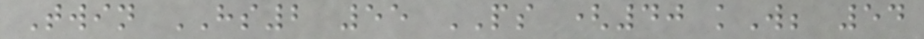Twin HS2 55 PS (40 kW; 54
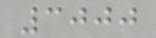3000
